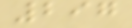297
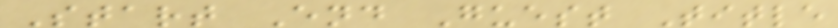Start End Guest Title
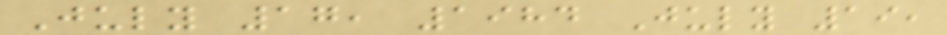July 17, 1984 July 19,
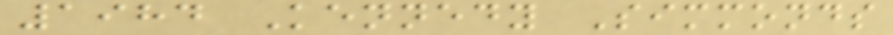1984 Kennedy Simmonds
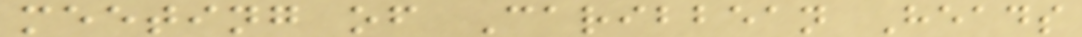meeting of Caribbean Heads
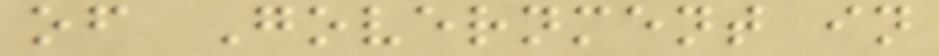of Government in
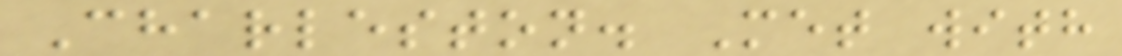Charleston. Met with
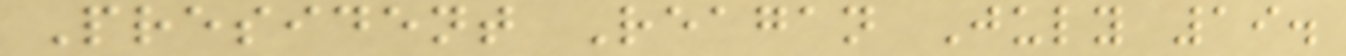President Reagan July 19.
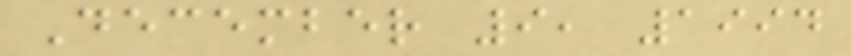December 9, 1994
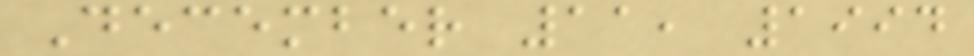December 11, 1994
